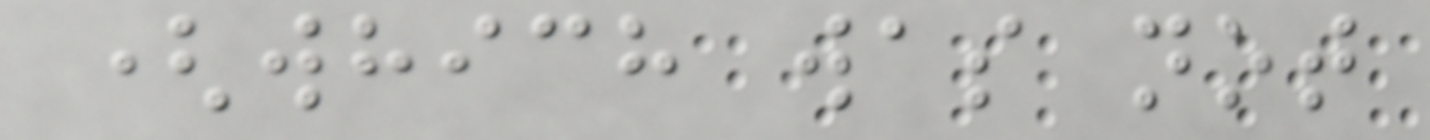(which was not
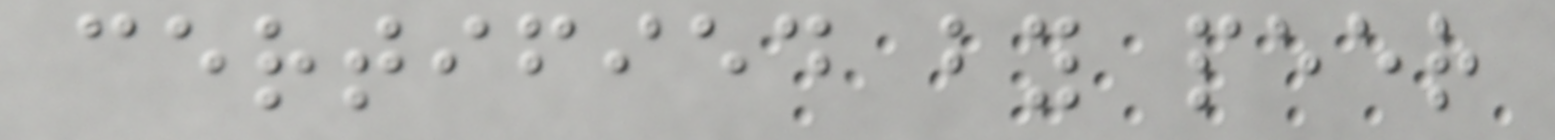certified by peer
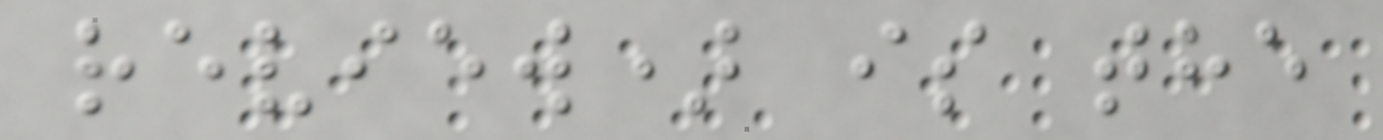review) is the
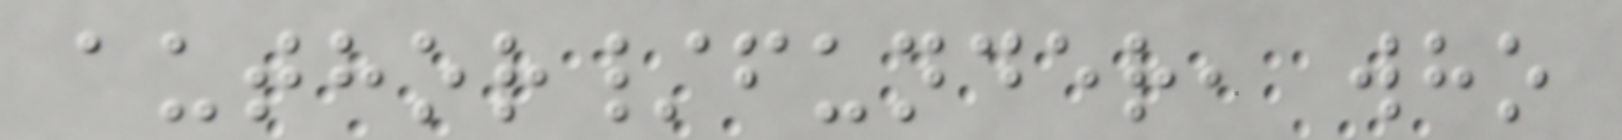author/funder, who
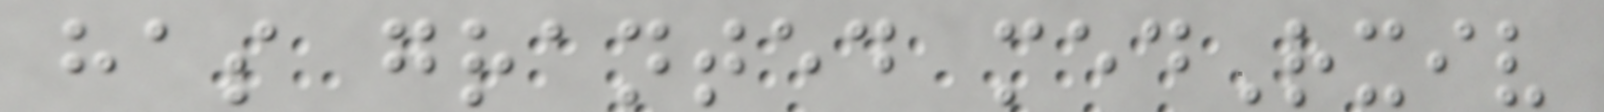has granted medRxiv
